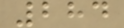284
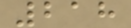218
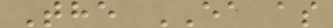The EA as
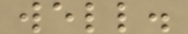well.
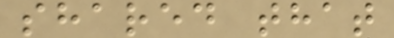shared that
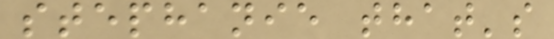stephanie that's
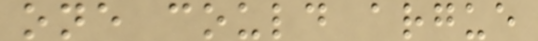one could argue
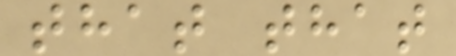that that
